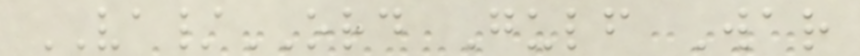VA/ORD Gulf War
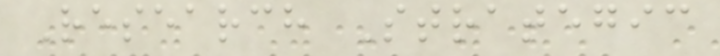Research Strategic
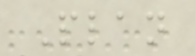Plan
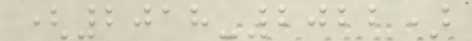(2018-2022)
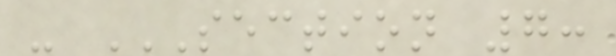- SECTION 7:
